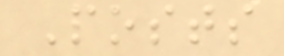Posts
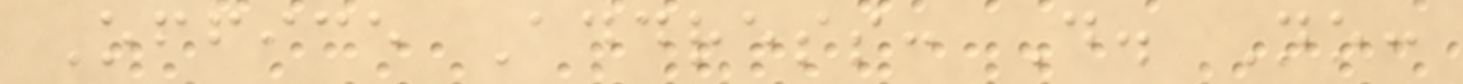Office Address: D. No:
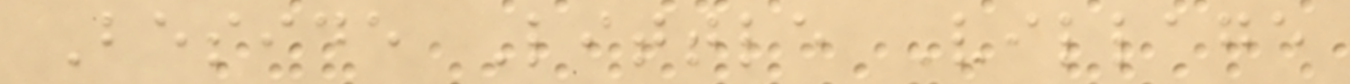Beside Little Village
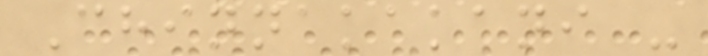Chinnakakani -
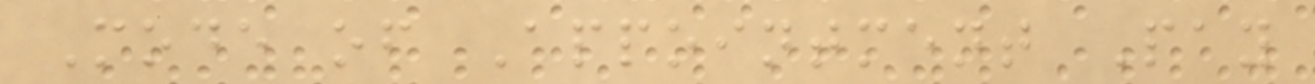Mode of Appointment Pay
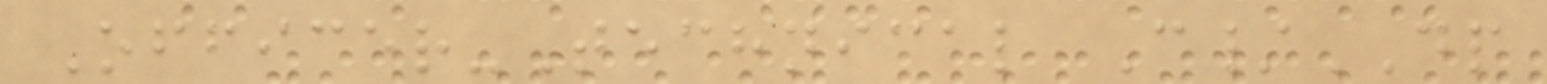Officer-Technical C/DP
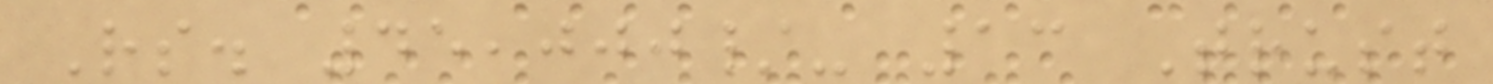Rs. 45,000/- 13 Trust
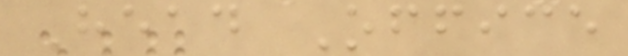Head Office
